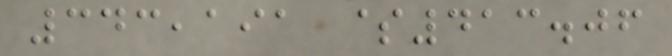343,191 $413.06
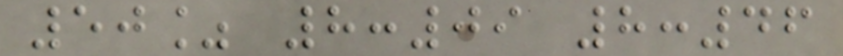50% 8:09 8:46
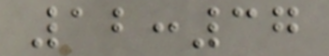12:37
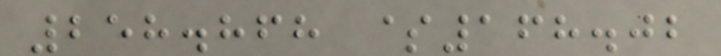258.868 $168.02
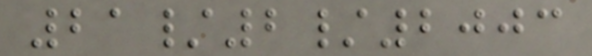21/2/2003
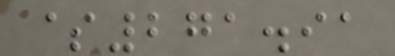$271.91
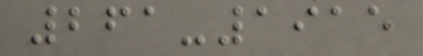261-1915
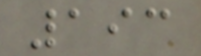193
